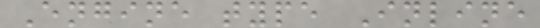Engine type Inline
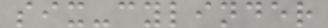six-cylinder
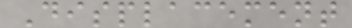Displacement
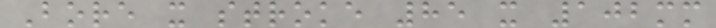Bore x stroke 85 x 102mm
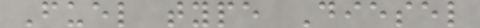Fuel type Diesel
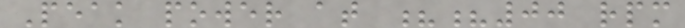Peak power at ??00 rpm
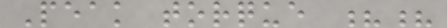Peak torque ??
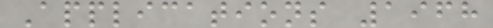Applications 1968
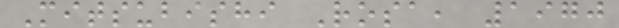Mitsubishi Rosa, 1970
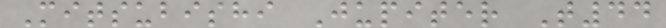Mitsubishi Jupiter T44
